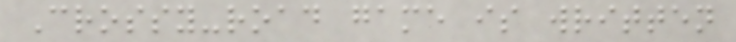Crossy-road game is written
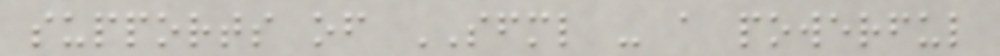supports of SFML - a powerful
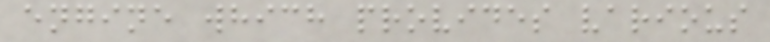engine which provides various
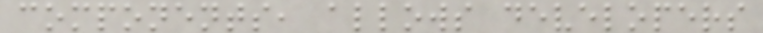components, allows developers
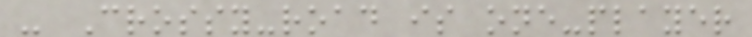- Crossy-road is one-player
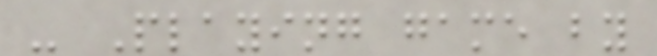- Playing game by
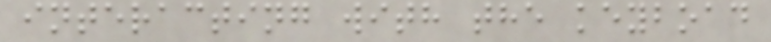interacting with the keyboad
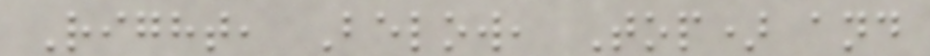Right, Below, Top) and
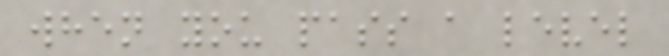when you pass a level
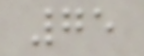75
